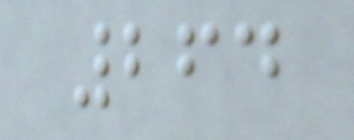264
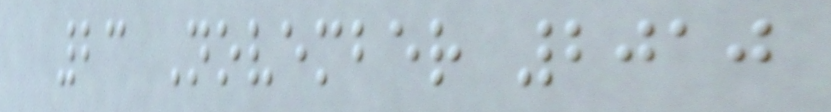23 November 2010
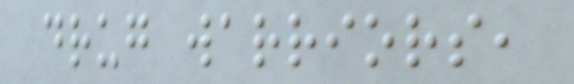drug warriors,
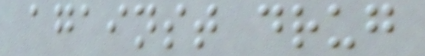against drug
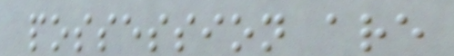possession are
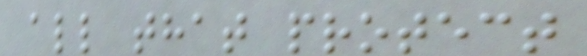all that protect
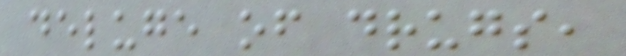deluge of drugs,
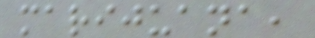marijuana,
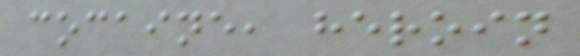cocaine, heroin
